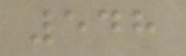548
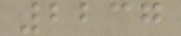2237
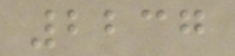2237
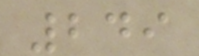249
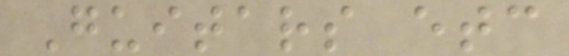Guitars etc
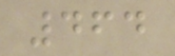464
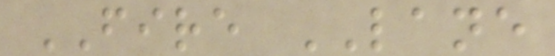FIRE LANE
